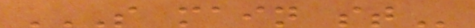S MAIN ST
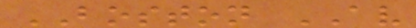BOSTON AV
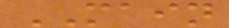MAIN
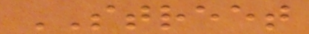STREET
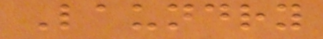Laundry
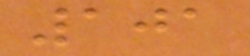101
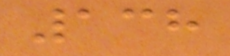138
